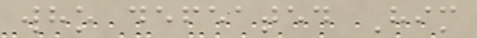who defeated Him
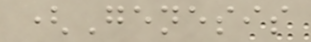(Genesis
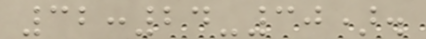32:24-30).
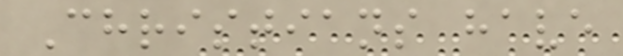Christians have
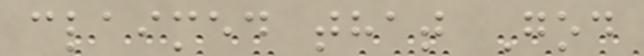claimed that God
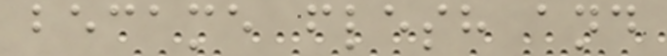became flesh and
